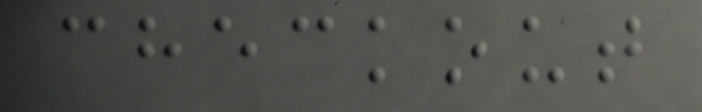checkout
